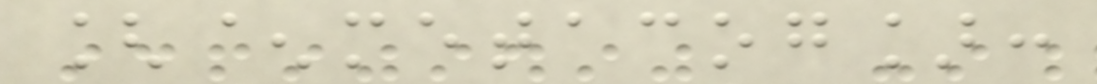[^metacog]:
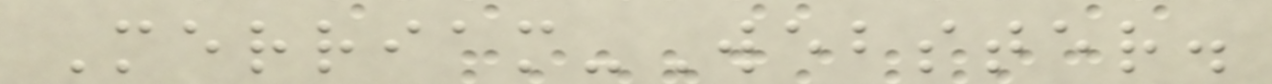Merriam-Webster.
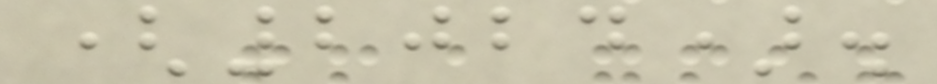(2024).
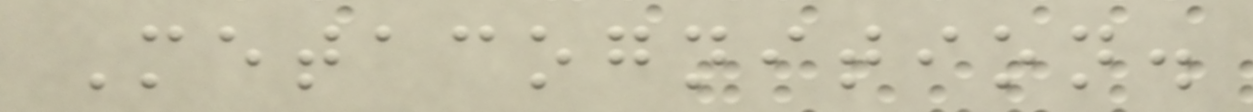Metacognition.
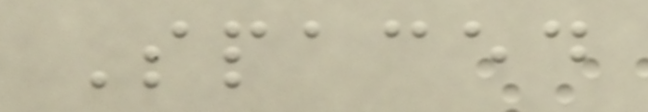Spaced
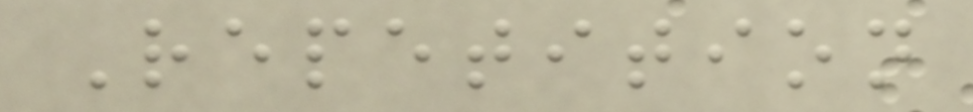Repetition
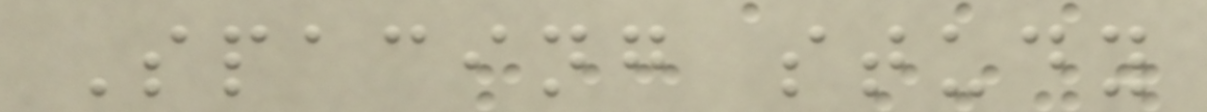Spacing study
